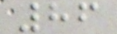86
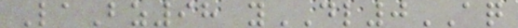LaBz98 yDL0AQ
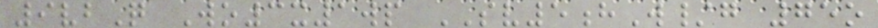9vbQ Wo3x1wp SV5hW/g 75o
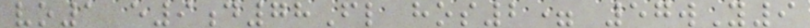vo1 e9d78Fl hos2= 57wY9
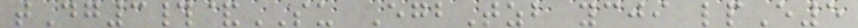tDg3#&SU EgbTzb ycji lpE5
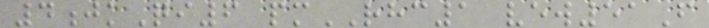4jkQi6 pmRHC1 vew51F
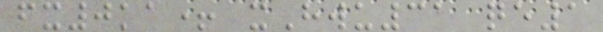fx0ka+ xHwu31 qe1
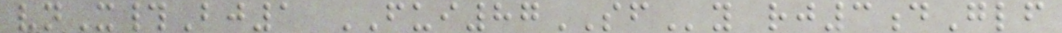vnX#Bj1 FUI87SFy rj3dGlf
